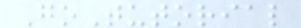GoTutorial
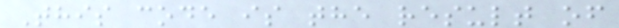This code is the result of
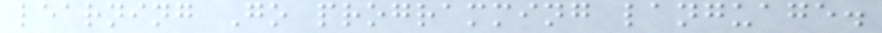learning Go programming language.
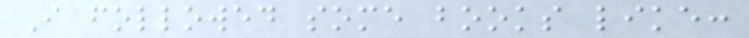I followed some books like:
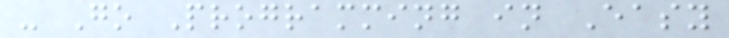- Go Programming in Easy
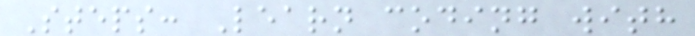Steps: Learn coding with
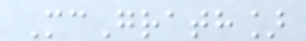McGrath]
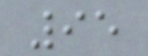95
